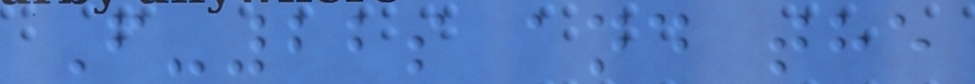F-22s and the
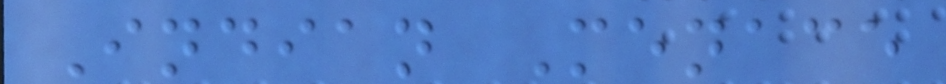Indian Menace
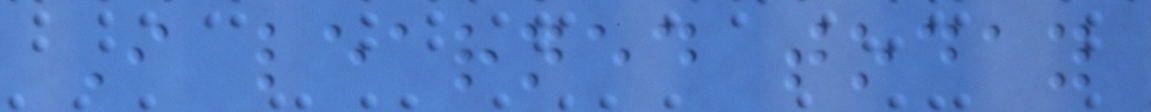I learned today
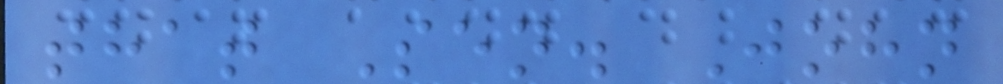that Sen. John
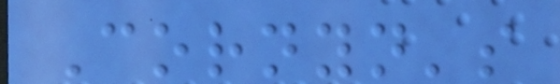Cornyn's
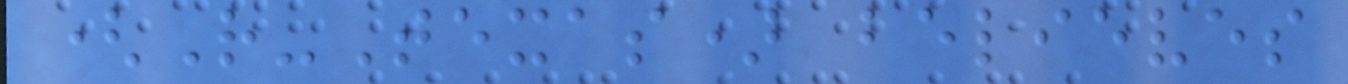(R-Texas) believes
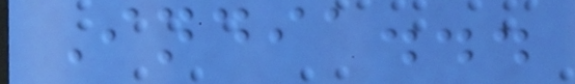India...
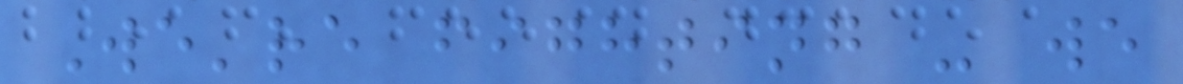We're fighting - we
